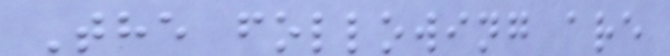The following are
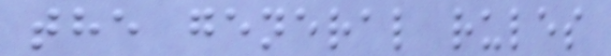the general rules
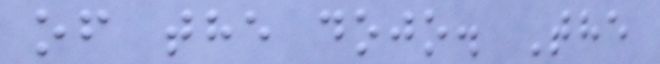of the dojo. The
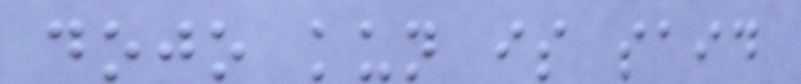dojo kun is said
